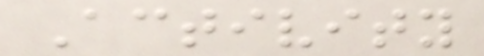Activity
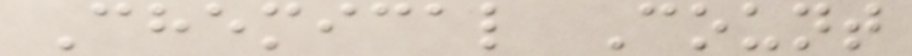Chemical Count
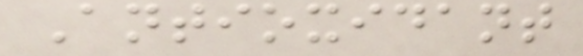Antioxidant
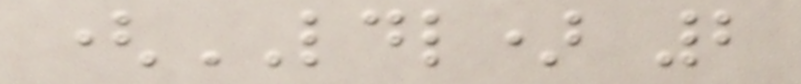(LDL) 2
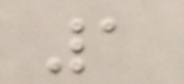1
